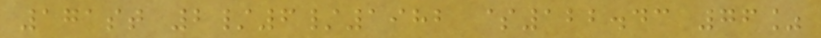171st 2/6/1982 $122.43 76%
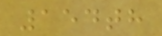154th
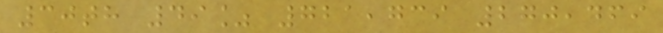30th 49% 721,739 270,469
